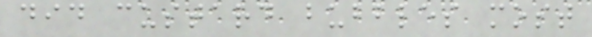did custard bubbles most
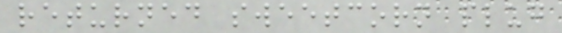returned sweetcorn plug
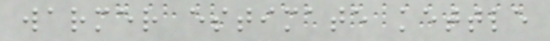warmer estimate kettle
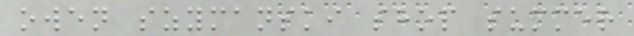owen szymanski shop summer
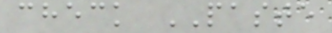check PASTE
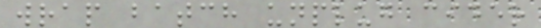wrap batch unplug cider
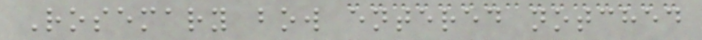Rosemary bow entered notched
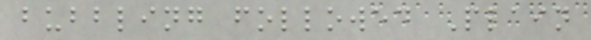bubbling followed Plain
